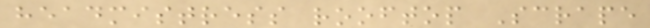headmistress rooftop Scrape
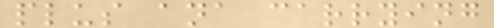plus ana carrying
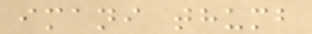imani thumb
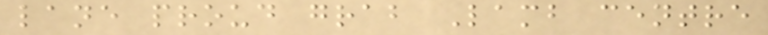lane proud grab Lamb centre
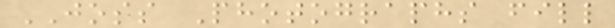JOSS Photographs fill
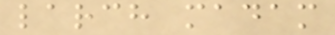larch madam
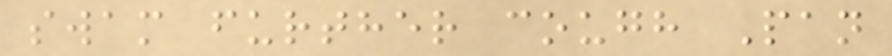swam further cough Pan
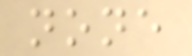none
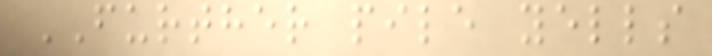FURTHER pile yells
